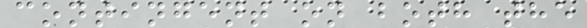contingent on both the
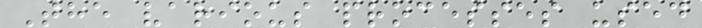The various processes used
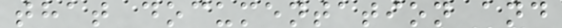that documentation and
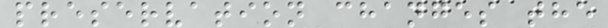preservation changes the
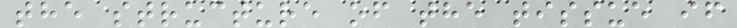the structure of the tissue if
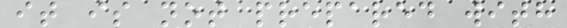it is not prepared with
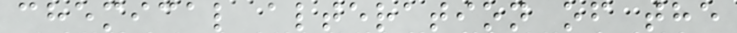chemical alteration of the
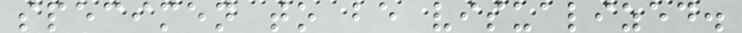specimen to be visualized.
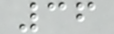36
